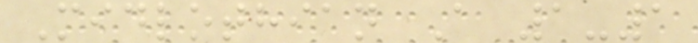Midlothian A 1-1
